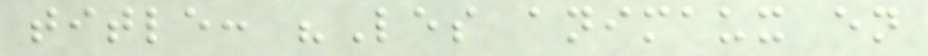title: "Les animaux en
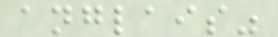anglais"
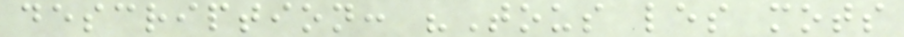description: "Tous les mots
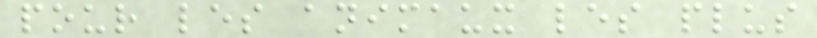pour les animaux les plus
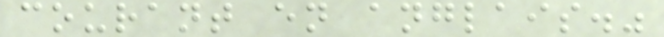courant en anglais."
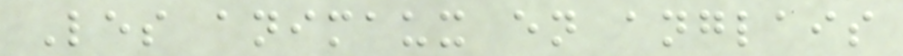Les animaux en anglais
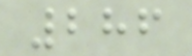286
